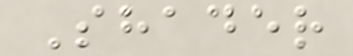Shader
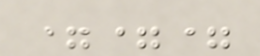===
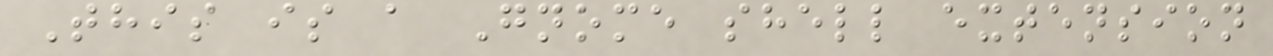This is a Gnome shell extension
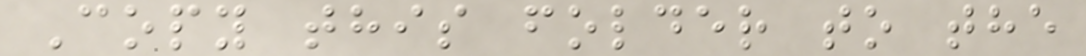Copy this folder to the
